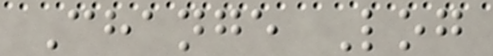Change Log
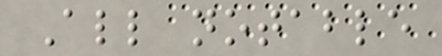All notable
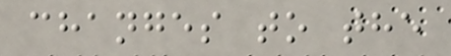changes to the
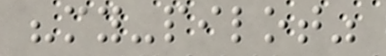"my-pilot"
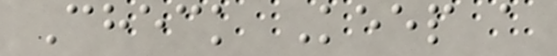Check Keep a
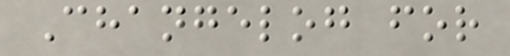Changelog for
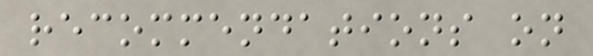recommendations on
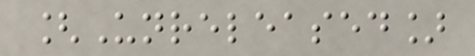[Unreleased]
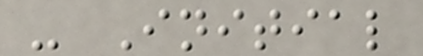- Initial
